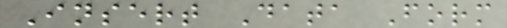Insert Data Form
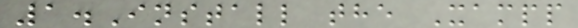1.Install the Xampp
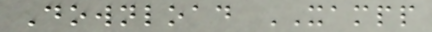Download XAMPP
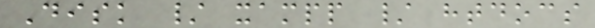Disk / xampp / htdocs
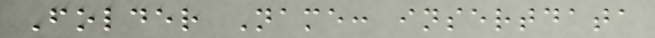Folder Name: insertdata
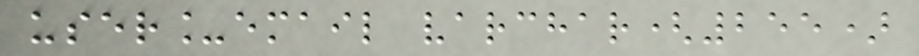user_email varchar(255)
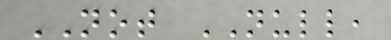NOT NULL,
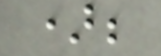);
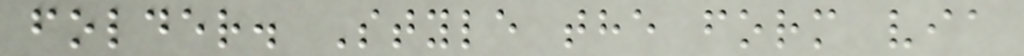folder. Style the form via
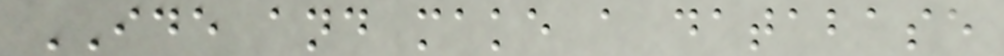IDE and make a database
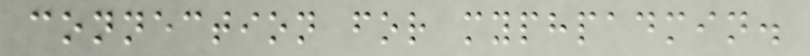connection for myphpadmin.
